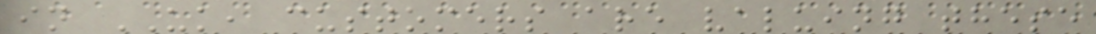in UK, customers are valuing these
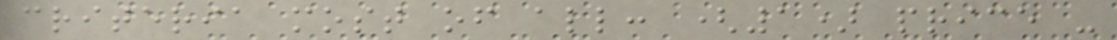criteria most of all: (1) price -
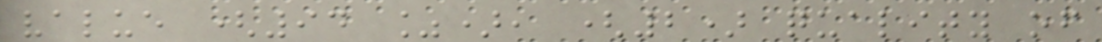value (94 %), (2) quality of
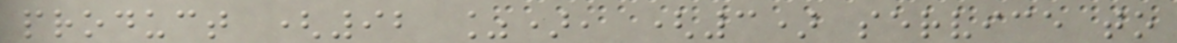product (92 %), (3) service to
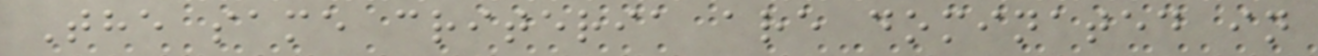The same criteria are dominated in
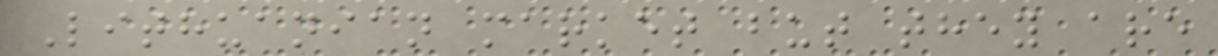Lithuanian market but they are
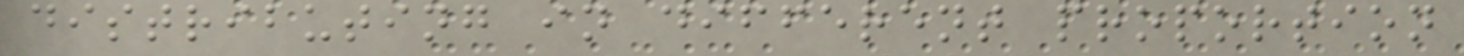distributing in different proportion
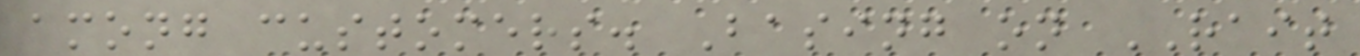among customers. Basing on RAIT
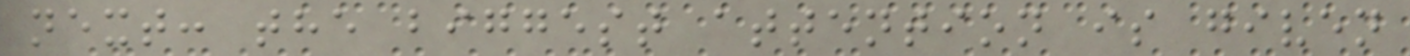next: the biggest attention is given
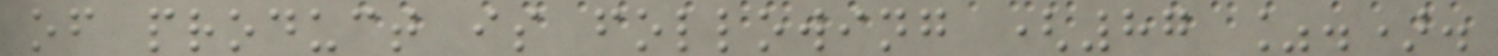of product is following (87 %.).
